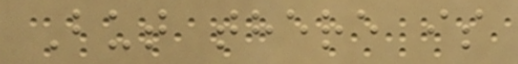But there is
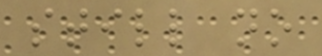still no
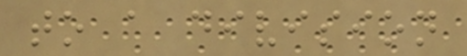to a division
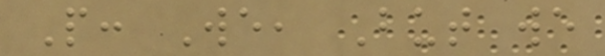P: We, But we
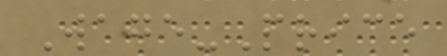Wage-Price
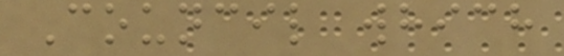Council which
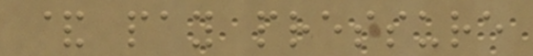& pay pressure
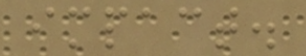impact.
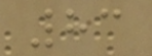83
